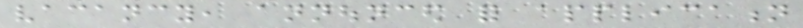vacancy, announced for application
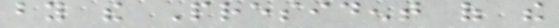by the President of the
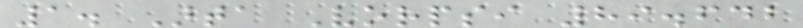1. Arta Vorpsi 89.642
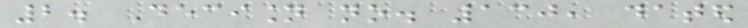2. Decision no. 130, dated
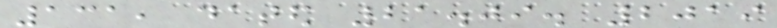131, dated 21.09. 2019
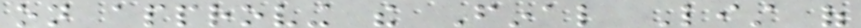on approving the Final List of
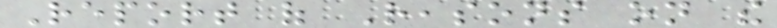Report of Reasons on the
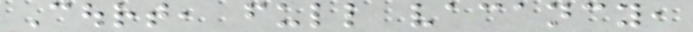Court, full vacancy,
